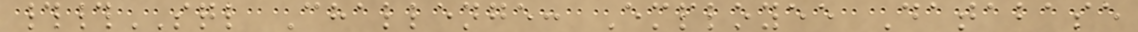##SQL Challenge: Employee Database
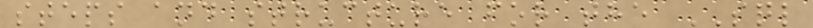steps and structure for the SQL
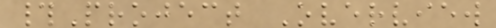#Project Overview
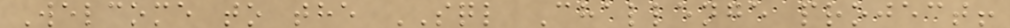Welcome to the SQL Challenge project!
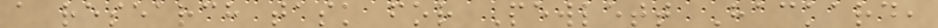a research task for Pewlett Hackard,
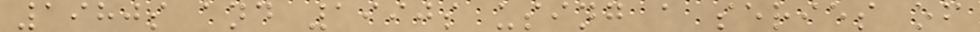1980s and 1990s using a series of
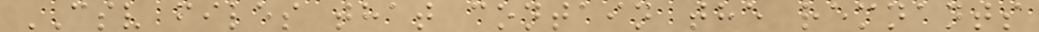CSV files that contain the remnants
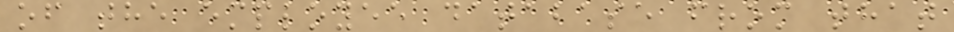of the employee database from that
